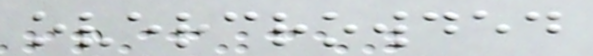overcrowded
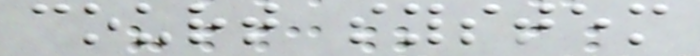court system
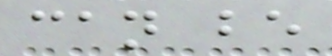can be
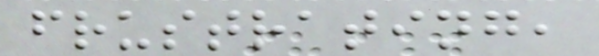frustrating,
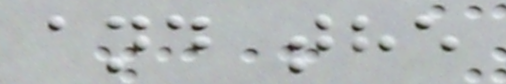and the
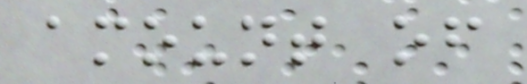amount of
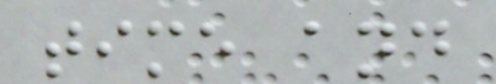time and
